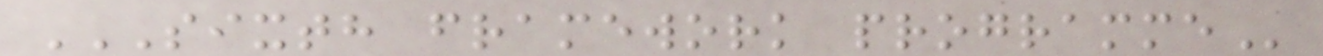SIXTH FRAMEWORK PROGRAMME
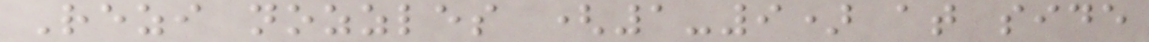Rezi nozzles (1-9) at side
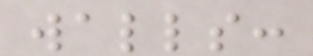walls:
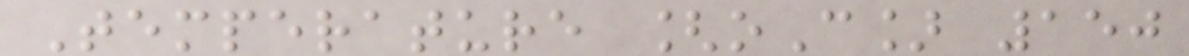Temperature [oC] 150
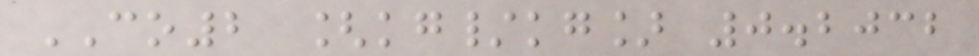CO2 [kg/kg] 0.2032
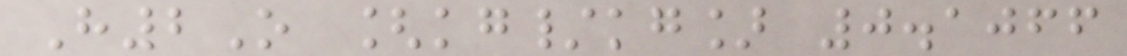H2O [kg/kg] 0.1066
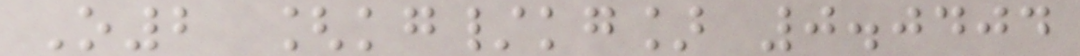O2 [kg/kg] 0.0404
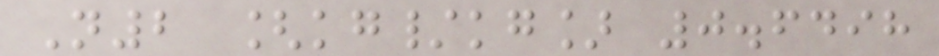N2 [kg/kg] 0.6498
